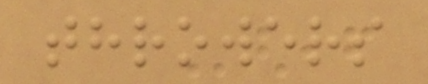throwers
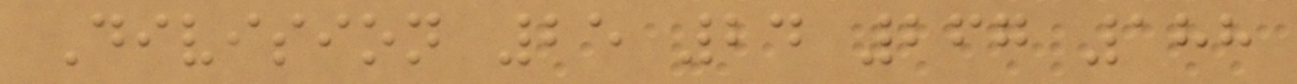Division 25 24 267 188
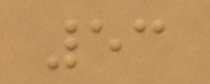53
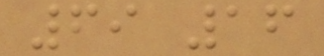69 16
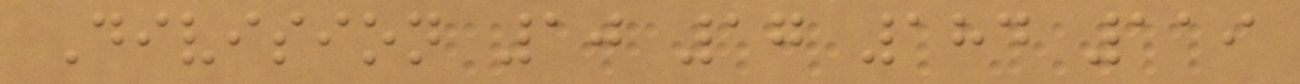Division 10 17 184 119
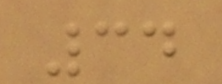34
